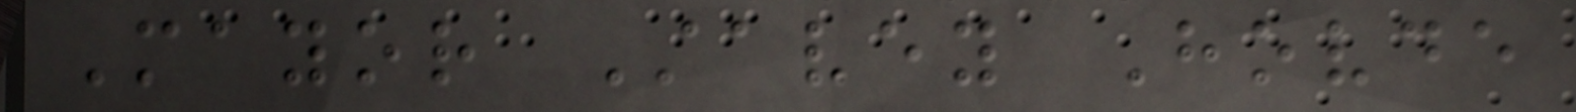Mayor Stavey Hovde
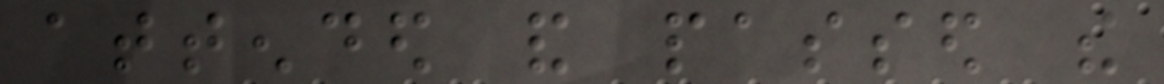attended and passed the
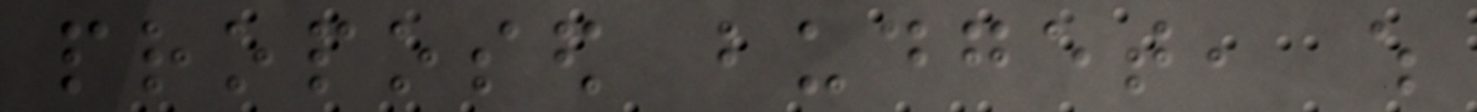proposed budget, which
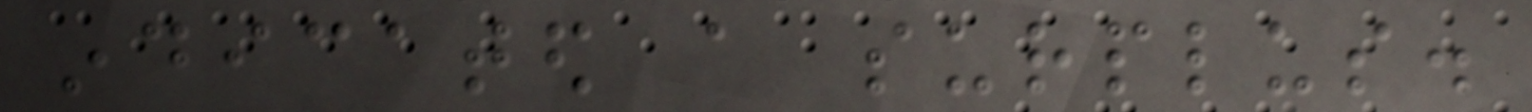indicated a surplus.
